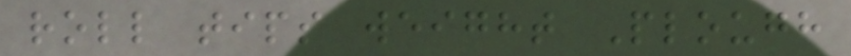roll tips weight Plough
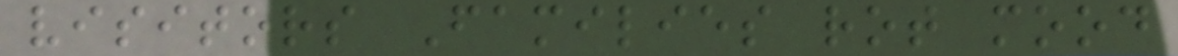visitors Families rot mood
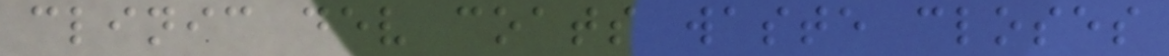clinic dev coats waste closes
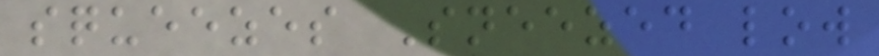squeezes Sneezed low
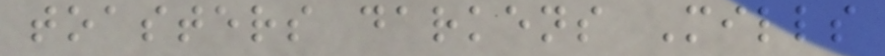toasters darkens Mills
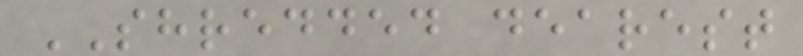SHREDDED dearest
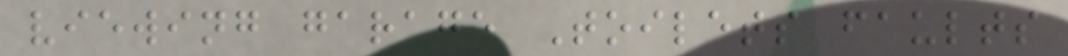viewing garage Toilets faults
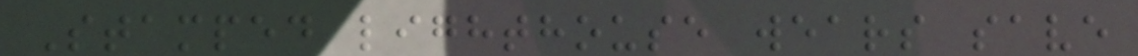Stamped lighthouse wears save
